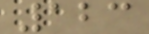123
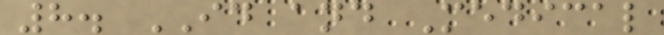8. ID and Medical
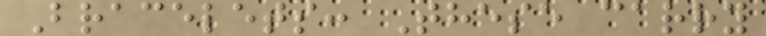Bracelets: These carry
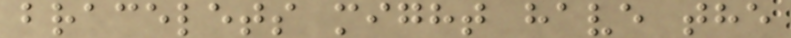bracelets might have the
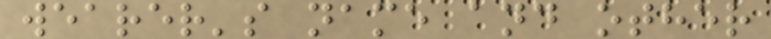wearer's name and other
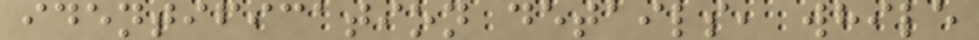identification details, while
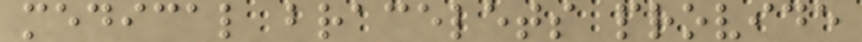medical bracelets provide
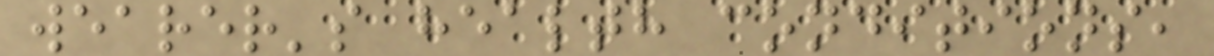wearer's health conditions,
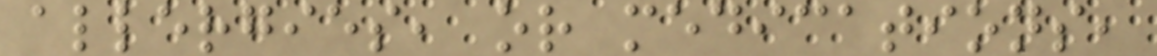allergies, or medications,
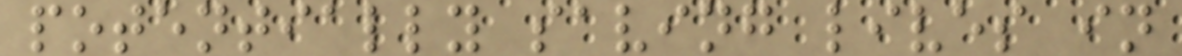potentially saving lives in
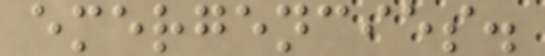emergencies.
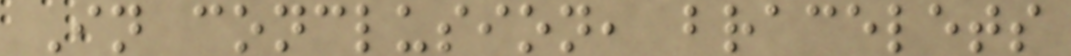In conclusion, bracelets
